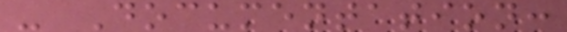- Documentation:
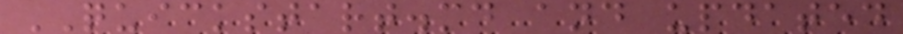QUICKSTART.md and updated
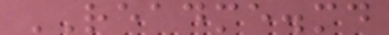README.md
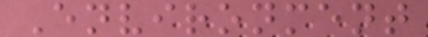Environment
